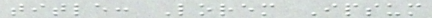title: Lorem Ipsum
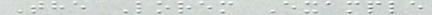The Lorem Example
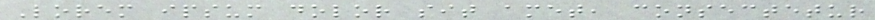Lorem ipsum dolor sit amet, consectetur
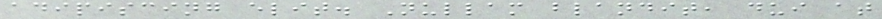adipiscing elit. Nullam blandit, dui at
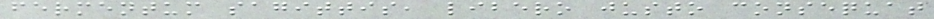fermentum sagittis, libero justo consequat
